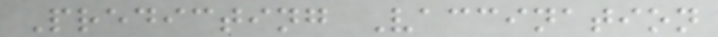Predicting Vaccination
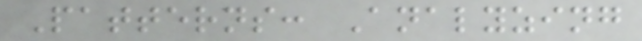Patterns: Analyzing
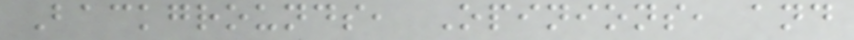Backgrounds, Opinions, and
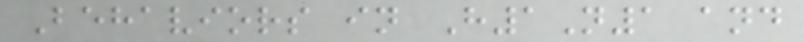Behaviors in H1N1 and
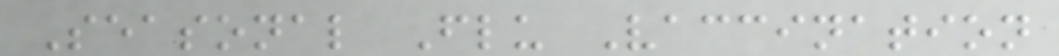Seasonal Flu Vaccination
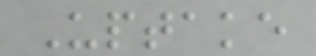Uptake
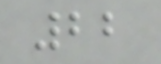22
